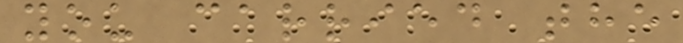you carried the
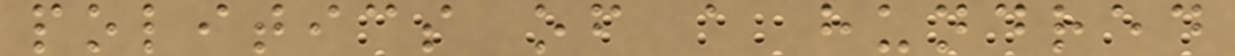politics of a hundred
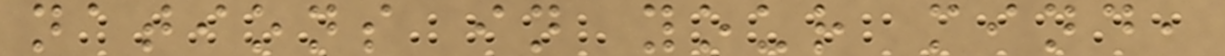nations in your mind,
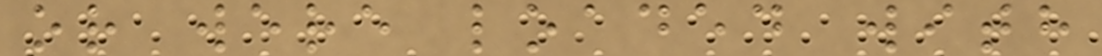or were loaded with
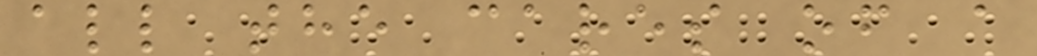all the cares of a
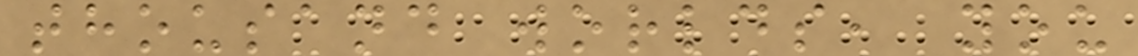thousand worlds, you
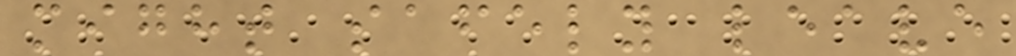might safely leave
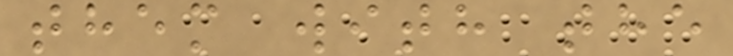them with the
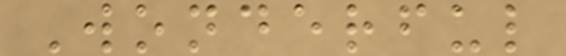Wonderful
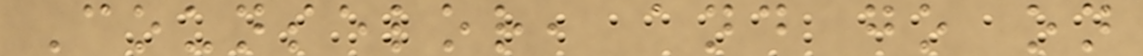Counselor, and go on
